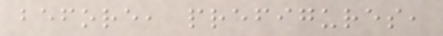before, prefigures,
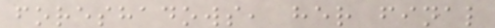foreshadows, her final
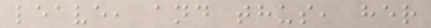leave, and thus, her
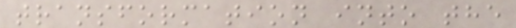transformation into the
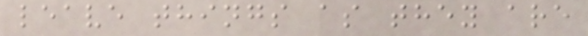leave things as they are
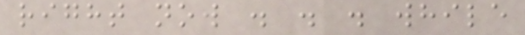right now . . . while
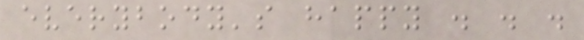everybody's happy . . .
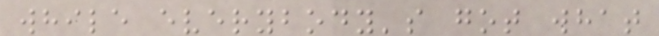while everybody's got what
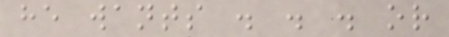he wants . . . or
